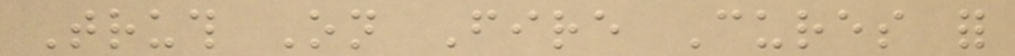Truth On Fire Cures for
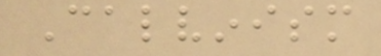Calvinism
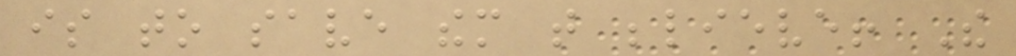is to save them that believe! The
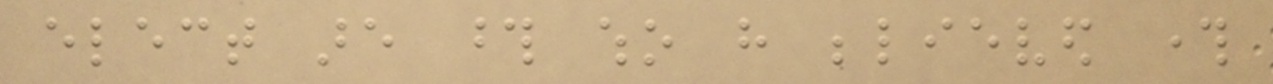elect are those who have believed through
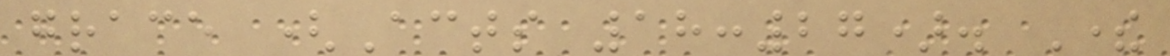grace (Acts 18:27). There
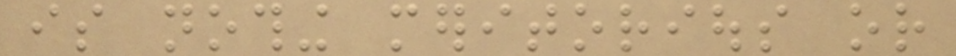is nothing meritorious or
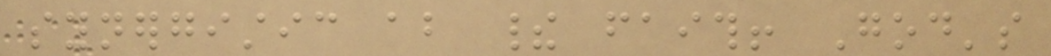synergistic about their faith! God's
